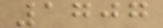1707
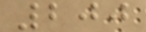200
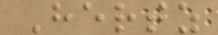Hertz
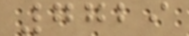7729
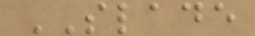SLADE
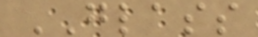GLASS
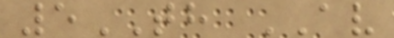5TH AV
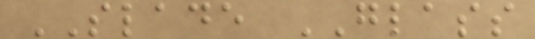SLADE GLASS
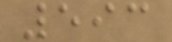593
